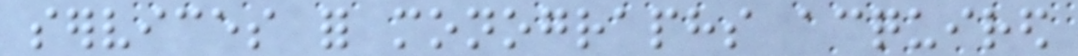services for monographs acquired
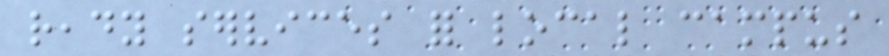ready services for local campus
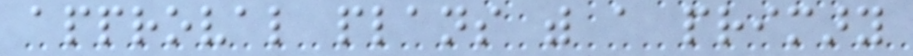approval plans with a primary
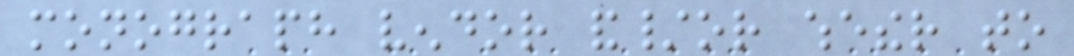monograph vendor and/or whether to
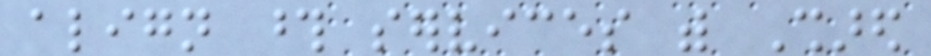align those services with Shared
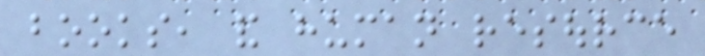books, and human resource
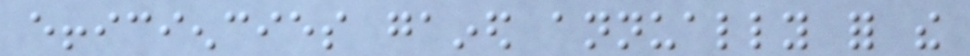efficiencies gained annually for the
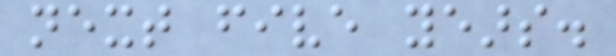next five years.
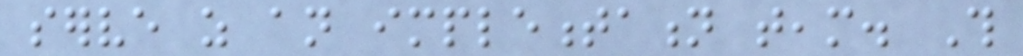serve as an implementation team. This
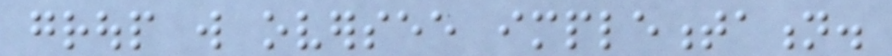group will oversee implementation.
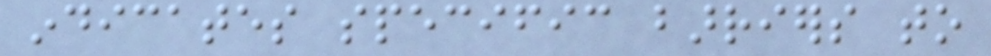indicates specific barriers to
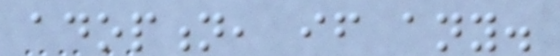adoption, if any.
